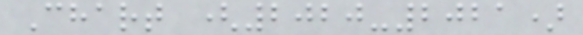Chart (2020-2021)
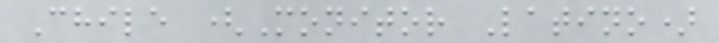Chile (Monitor Latino)
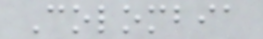Colombia
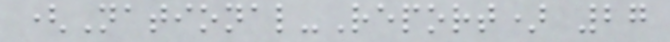(National-Report) 27
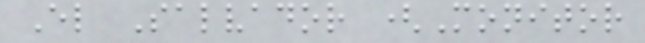El Salvador (Monitor
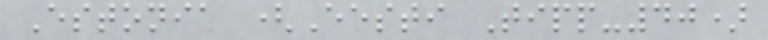Estonia (Eesti Tipp-40)
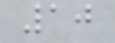10
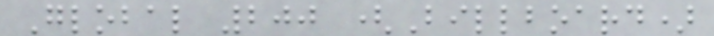Global 200 (Billboard)
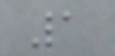1
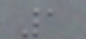1
